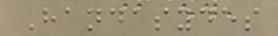Handasydes
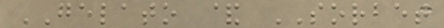GELATO & SORBET
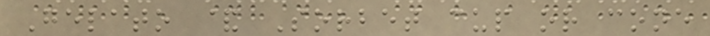Gelato & Sorbet cup or cone
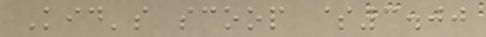Kid's scoop $3.00
